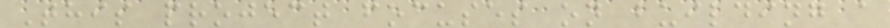This project focuses on building a
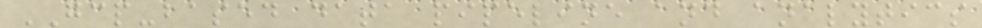GCP-based data pipeline and analytics
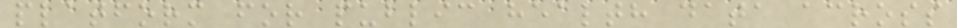platform for public health data across
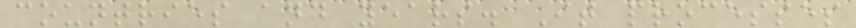countries and years. It processes
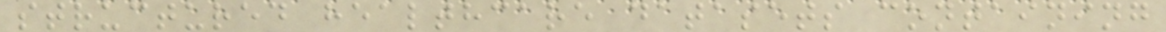structured healthcare datasets containing
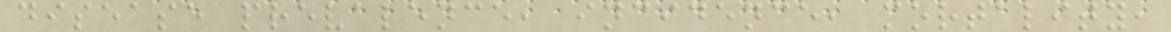disease prevalence, incidence, mortality,
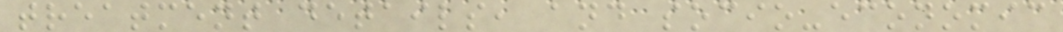treatment details, and socio-economic
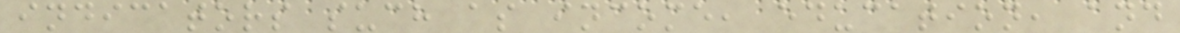indicators such as income, education, and
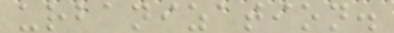urbanization.
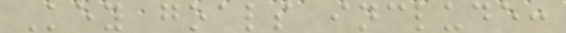Key goals include:
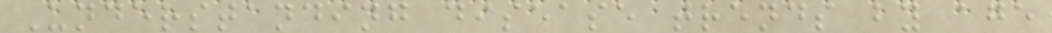Understanding disease trends by age
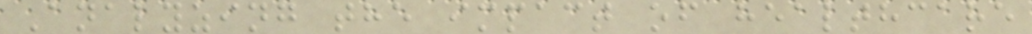Analyzing the impact of healthcare
